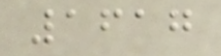1617
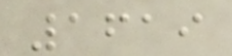1619
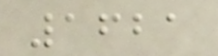1621
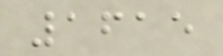1615
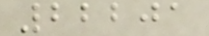22201
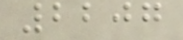2207
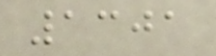1301
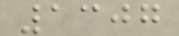1307
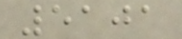5101
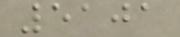5101
